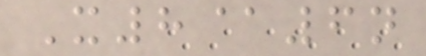X8@6n
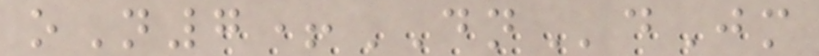oN7+DNdJm
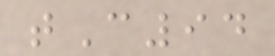tC94
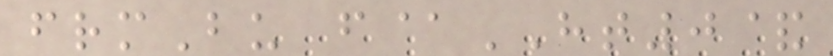frmBu f@HT0&
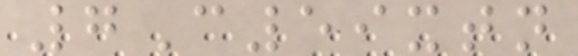7C59xtn
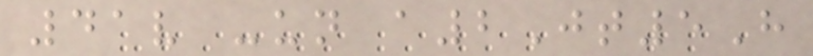41v -un a2Jt5H
